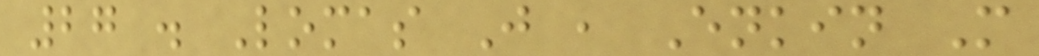27 . Lomas J , Enkin M
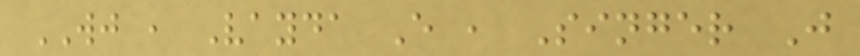WJ , Vayda E , Singer J
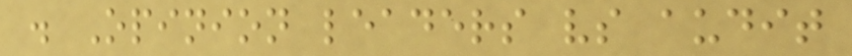. Opinion leaders vs audit
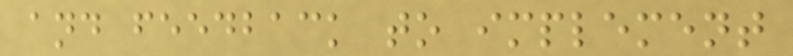and feedback to implement
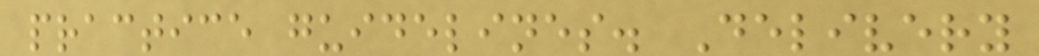practice guidelines. Delivery
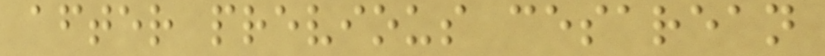after previous cesarean
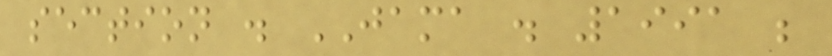section . JAMA . 1991 ;
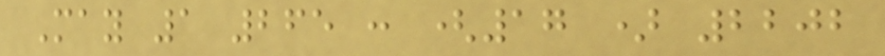May 1 265 : (17 ) 2202
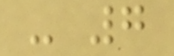- 7
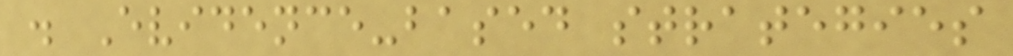. Evidence-based strategies
